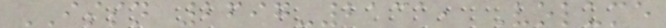ISSN 2697-2131, Volume
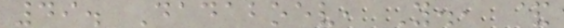49. Dadaboev, Y., &
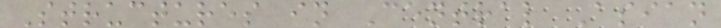Structures in Central Asian
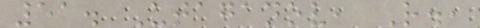51. Utaganov, R.,
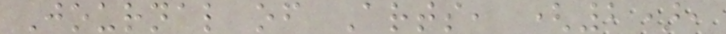Journal of Arts, (2),
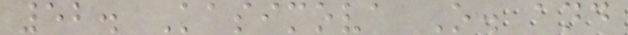52. Kasimova O. and
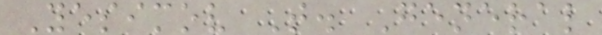Yesimov T. General
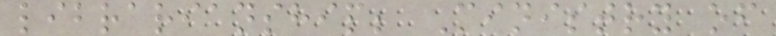librarianship; Ministry of
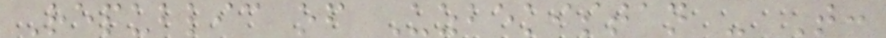Republic of Uzbekistan - T:
